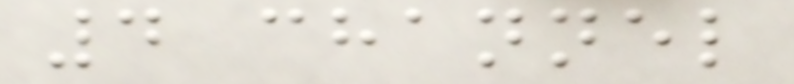4 channel
